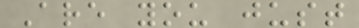Are you just
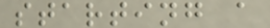starting a
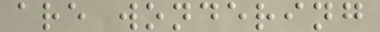are wondering
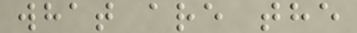what are the
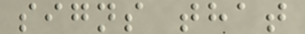signs that
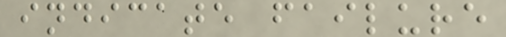indicate failure
